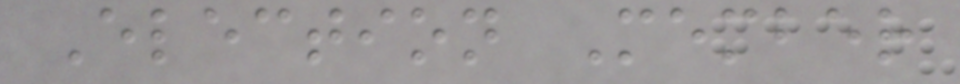Election Member
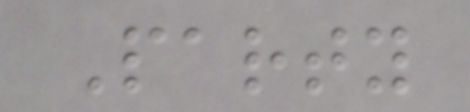Party
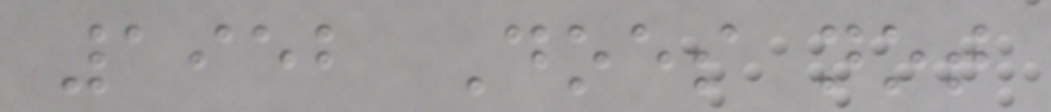1952 Does not
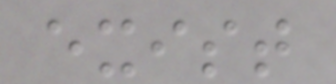exist
